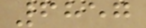6857
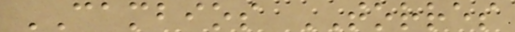CAMBIOS TORRES
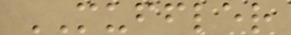MUFFLER
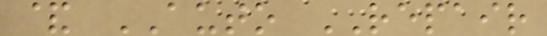& AUTO REPAIR
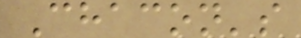Chacon's
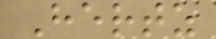Hertz
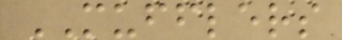MUFFLERS
